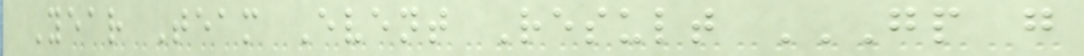Year Team Event Result GP G
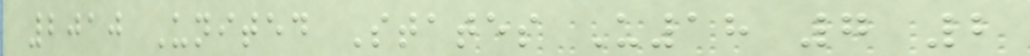2010 United States U18 7 2
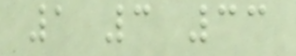1 3 33
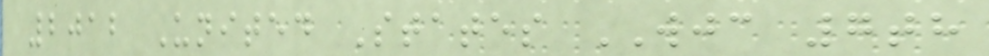2012 United States WJC 7th
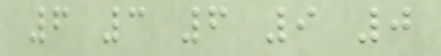6 3 6 9 0
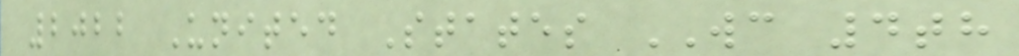2022 United States WC 4th
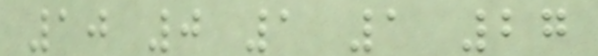10 0 1 1 27
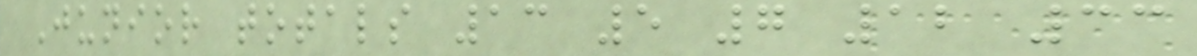Junior totals 13 5 7 12 33
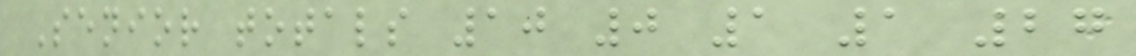Senior totals 10 0 1 1 27
